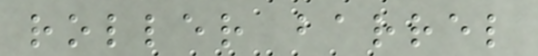roller barrel
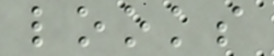looks
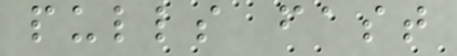pulls fast
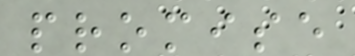promise
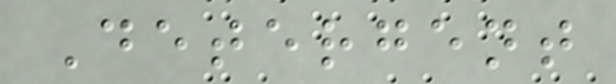Detergent
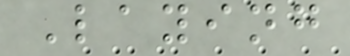Laying
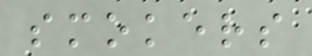smokers
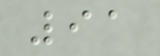91
